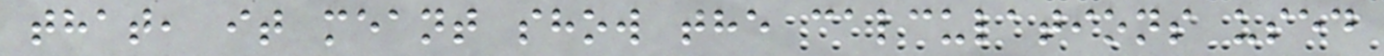that, it meant show the calculations used
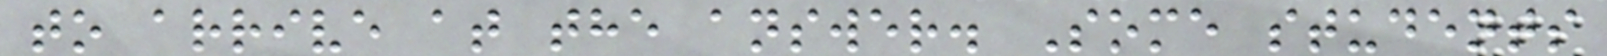to arrive at the answer. Some students
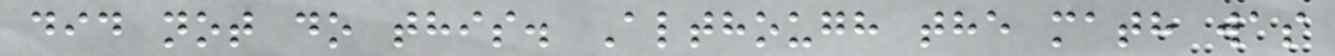did not do this. Although the math was
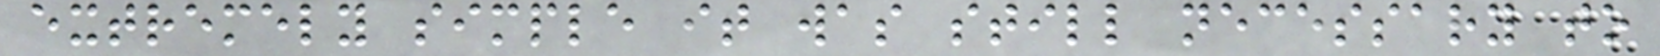extremely simple it was still necessary to
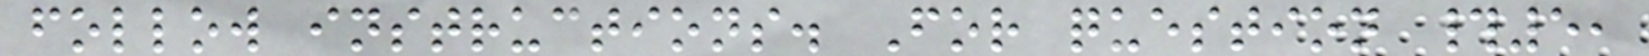follow instructions. For question #5,
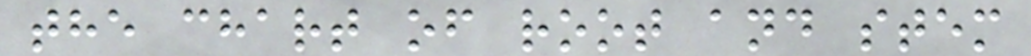the chart of root and stem
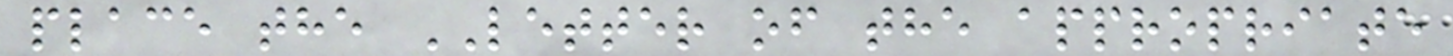place the LETTER of the appropriate
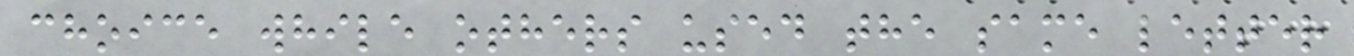choice while others used the same letter
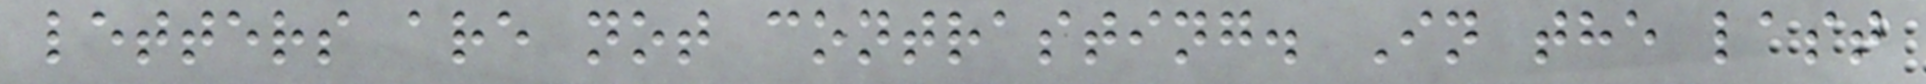letters are not contrasting. In the last
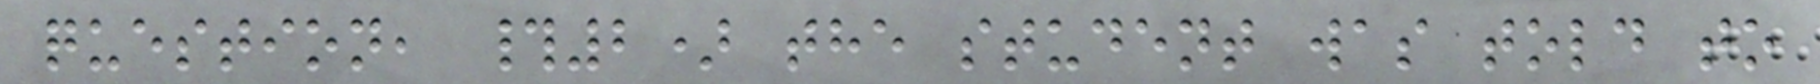question, #2) the student was told to
